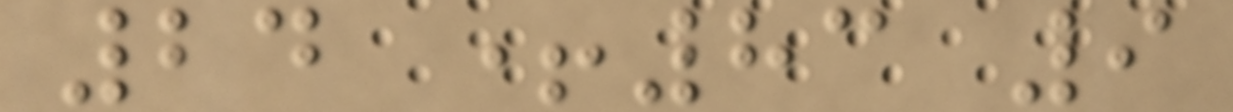24 +83 9
